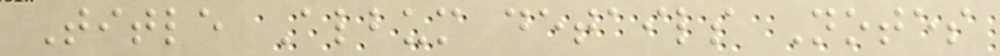Title Album details Notes
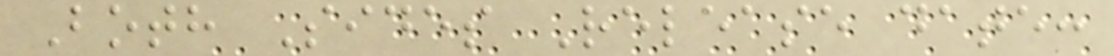Both Sides Release date:
